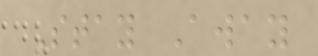Stay Away
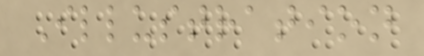Illustration
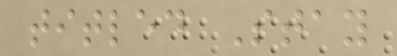titled Stay
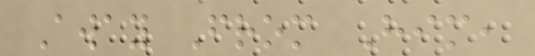Away From Him,
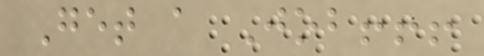Get a Job!!!
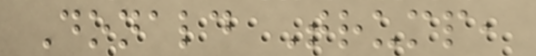Donald Trump,
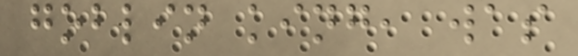goblin king, was
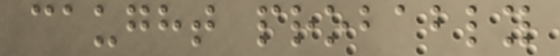caught probably
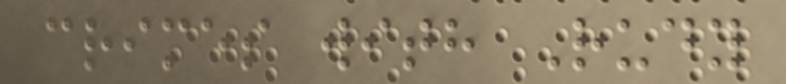crimes with Rudy
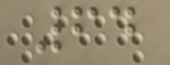64
